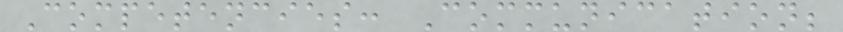Competencies: Communication;
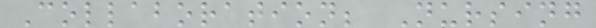Collaboration; Nursing
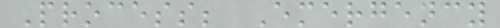Process; Emergency
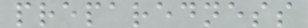preparedness
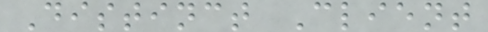Distinct Client
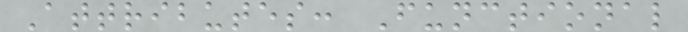Attributes: Functional
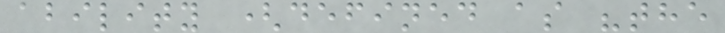ability (defined as "the
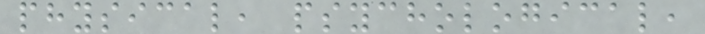physical, psychological,
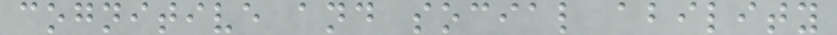cognitive and social ability
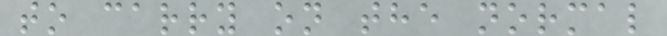to carry on the normal
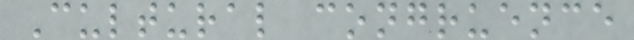Cultural congruence
